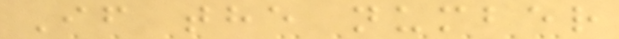If the number
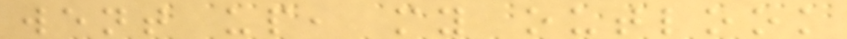went up, my outlook
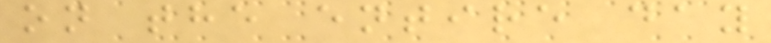on the entire day
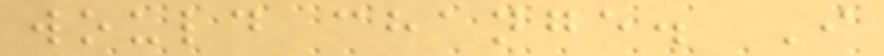would change. I
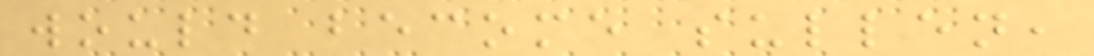would become sullen,
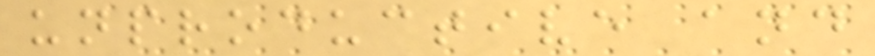unproductive and
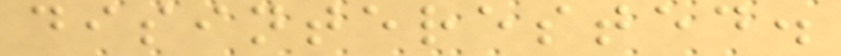disinterested.
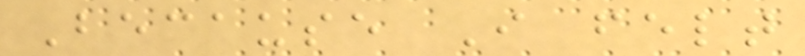Because I felt
